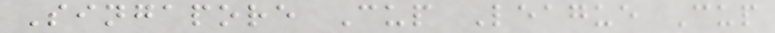Singapore Cup League Cup
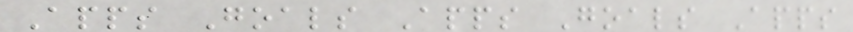Apps Goals Apps Goals Apps
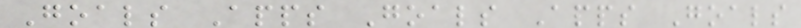Goals Apps Goals Apps Goals
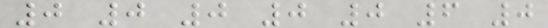0 0 0 0 0 6 0
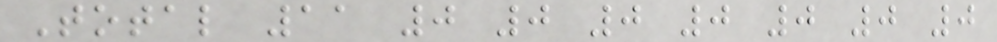Total 11 0 0 0 0 0 0 0
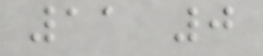11 0
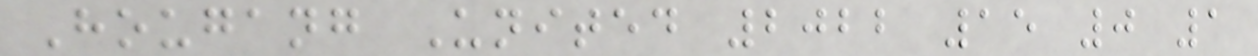Hougang United 2022 15 0 1
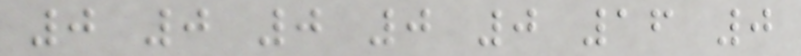0 0 0 0 0 16 0
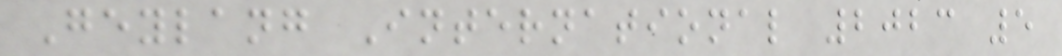Geylang International 2023 5
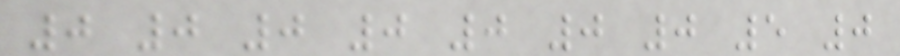0 0 0 0 0 0 0 5 0
